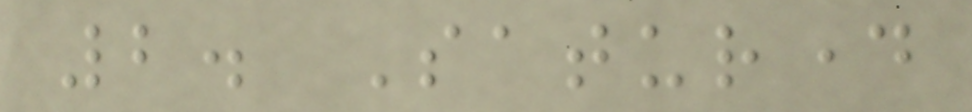2. Saturday
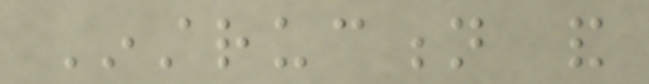Instruction and
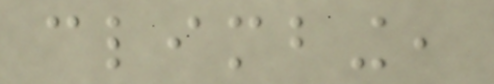climbing,
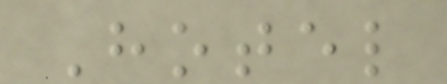Hotel
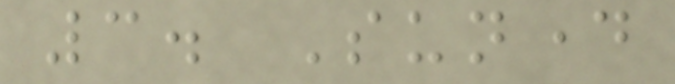3. Sunday
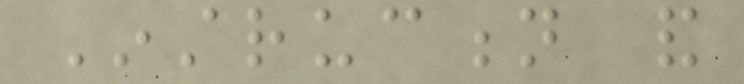Instruction and
